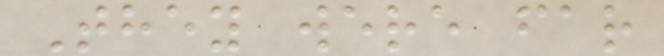They were far
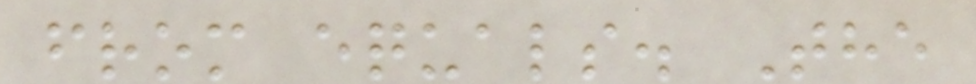from equals. The
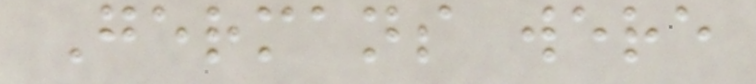Germans were
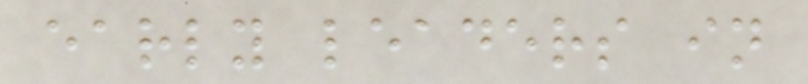early leaders in
